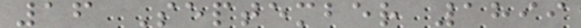16 September 1899
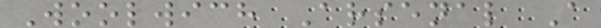Woolwich Arsenal A
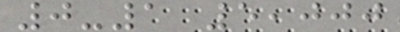0-1 5,000
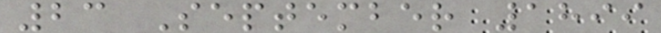23 September 1899
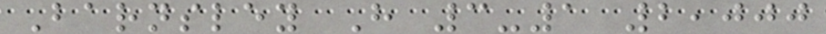Barnsley H 3-1 2,000
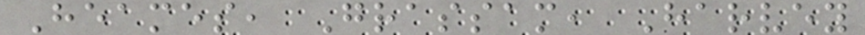Heames, Grassam, Harvey
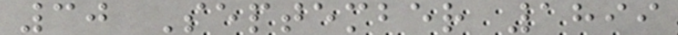30 September 1899
